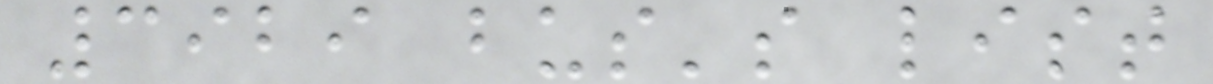3929 bus's list
